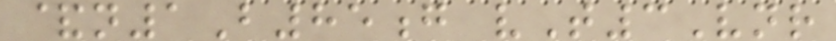&n1B85g vT3Vnr
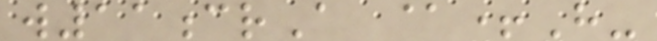w11crA @+H-
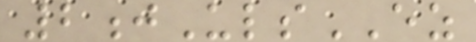2jUlsEZ
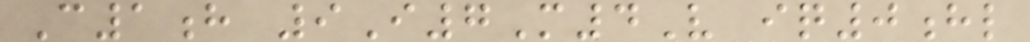C1h 9I7M4V iq0hl
